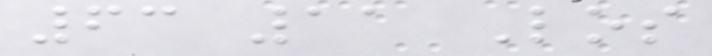63 11 Los
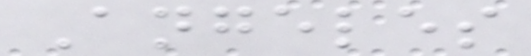Angeles
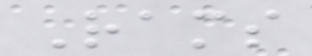Rams
